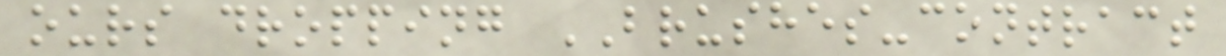ours dropping BRUSHES-contract
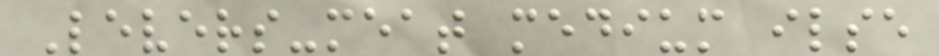Levers-meat medium ilse
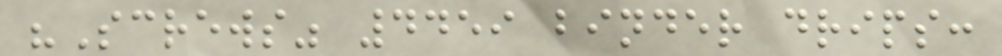"Screws" 4459 binder drips:
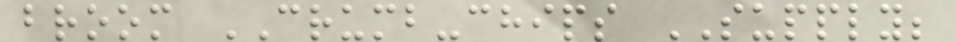broom CRUMB-chips SUPPLY;
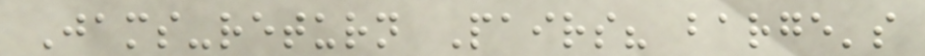Jams-return Pairs? barge's
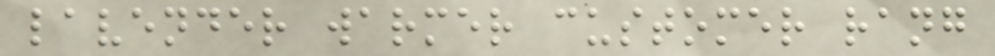lavender warmer customer rang
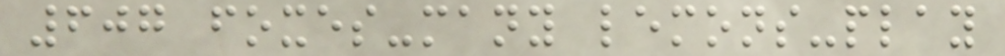607 foxes-many lemons-play
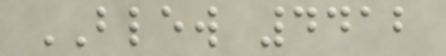BLEW 4412
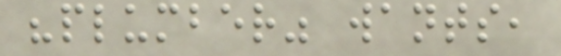"plumber" wants,
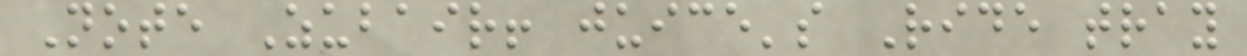Note Zubair! juice's Ride tray
